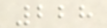228
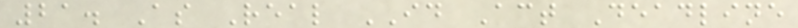21. As Real ID Act Deadline
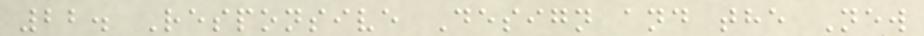22. Responsive Design and the New
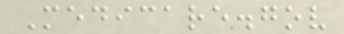Medicare.gov
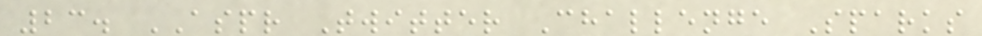23. ASPR Twitter Challenge Sparks
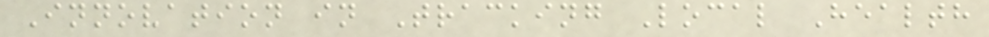Innovation in Tracking Local Health
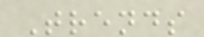Trends
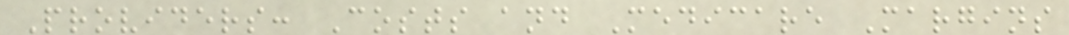Providers: Costs and Medicare Margins
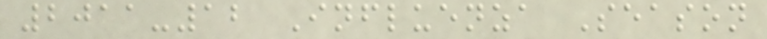2011-12 Influenza Season
